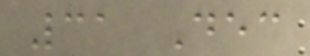31 Dec
